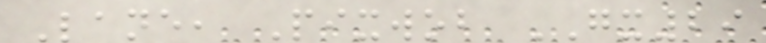Lane, Pixwob GX29
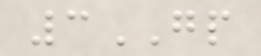3GP
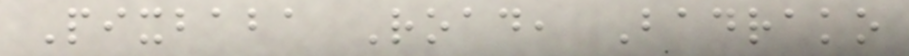Pixbaba Road, Badrako
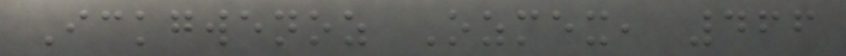Ickgwenoz Ozmex, 466
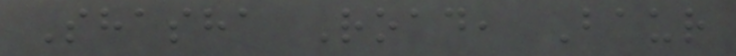Shasha Road, Baur
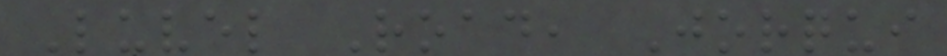Luvel Road, Jorqui
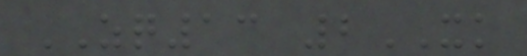ZQ13 2XK
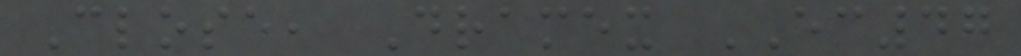Close, Dramex EC47
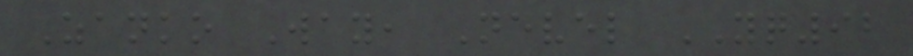Zanko Way, Nevel YQ92
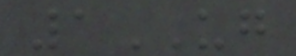1UG
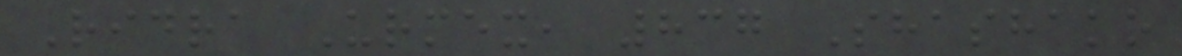Ridra Urmex, 837 Shashako
